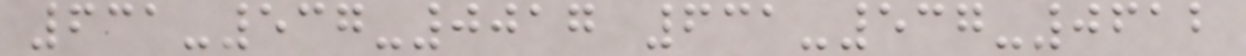631-537-0017 631-537-0612
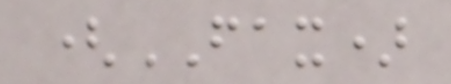(FAX)
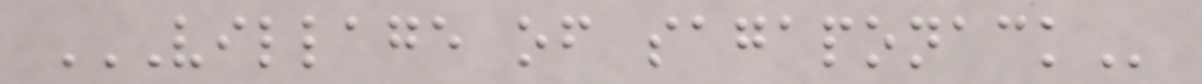VILLAGE OF SAGAPONACK
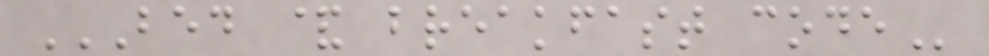BED & BREAKFAST CODE
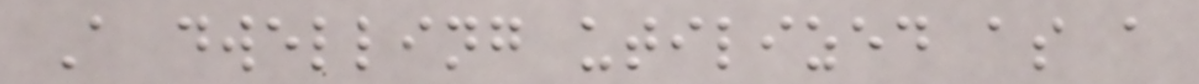A dwelling utilized as a
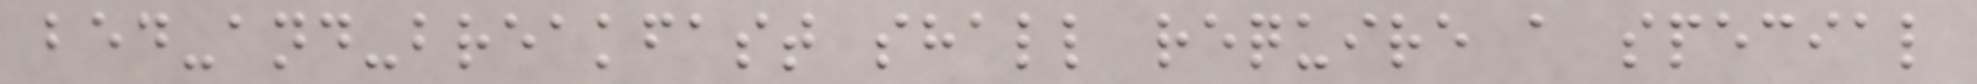bed-and-breakfast shall require a special
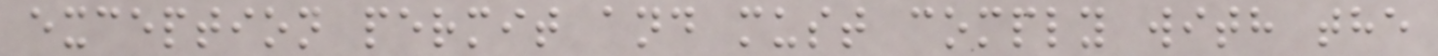exception permit and must comply with the
